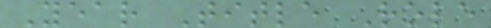Year Title Role
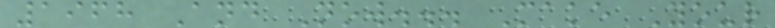1968 And Now... Make Your
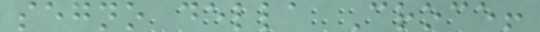segno della Croce!
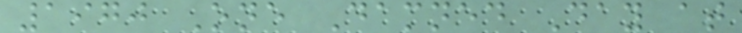1970 One Damned Day at
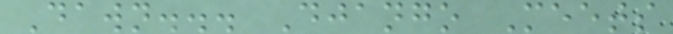Dawn... Django Meets
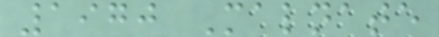1970 Malnate
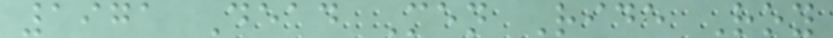1971 Dead Men Ride Roy
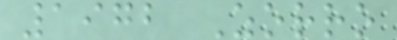1972 Zorro
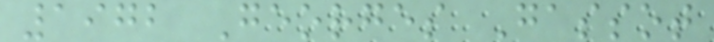1972 Georges Gassot
